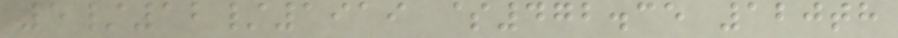5/12/1919 $472.35 120th
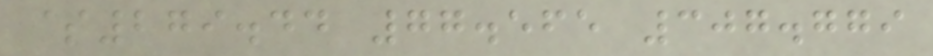$279.44 77.565 307.779
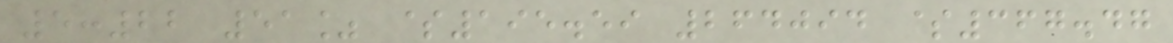5:22 51% $195.59 264094 $367.47
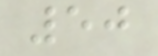50
